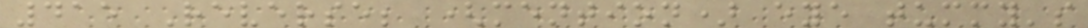415 Reverse; (mention) eye tummy's
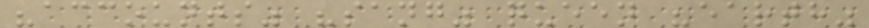"accounts" "sang" queen "earth"
